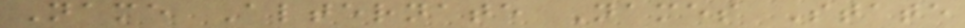Name Alternate Names State
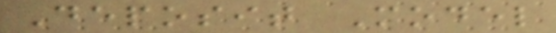Deposit Model
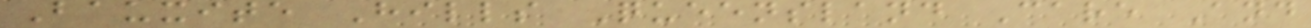Bauxite Hills Queensland Care And
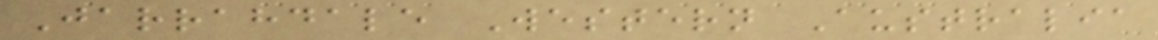Jarrahdale Western Australia
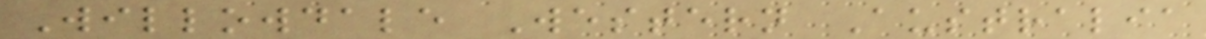Willowdale Western Australia
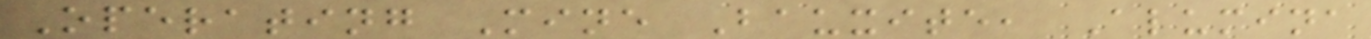Operating Mine Bauxite, Alumina
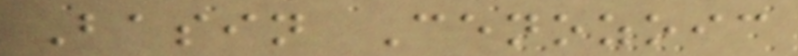Basin Cenozoic
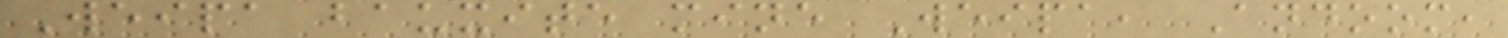Weipa bauxite mine Weipa, Andoom,
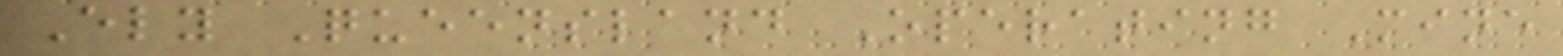Ely Queensland Operating Mine
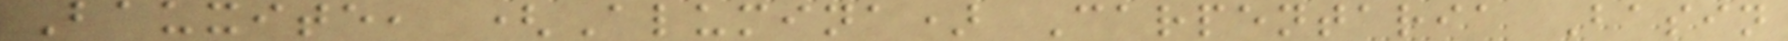Bauxite, (Alumina) Carpentaria Basin
